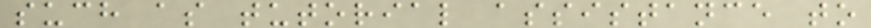such as tutorial assistance to
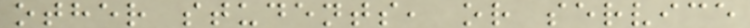other students, or service
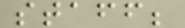staff;
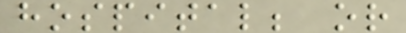hospital; or
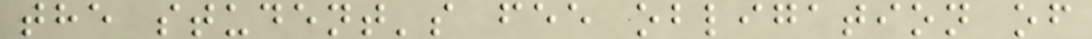the student's fee obligation of
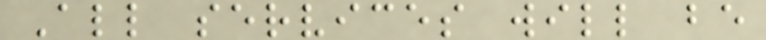All services will be
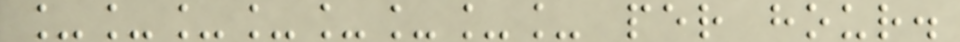________ per hour.
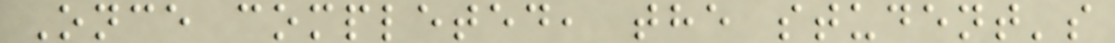Once completed, the student's
